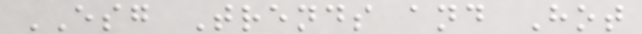ESG Trends and Hot
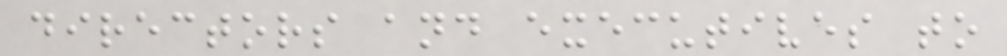directors and executives to
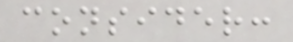consider:
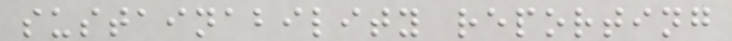sustainability reporting
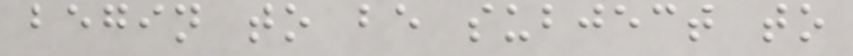begin to be subject to
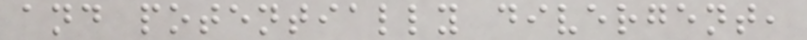and potentially divergent,
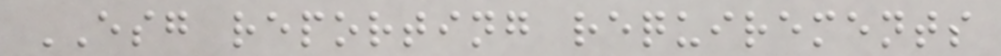ESG reporting requirements
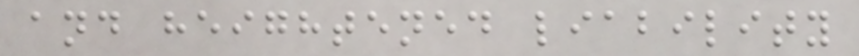and heightened liability
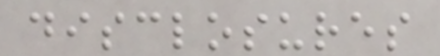disclosures
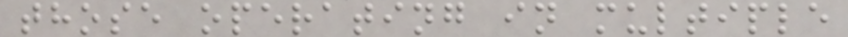those operating in multiple
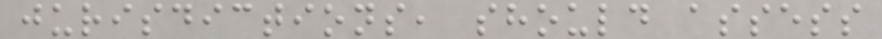jurisdictions, should assess
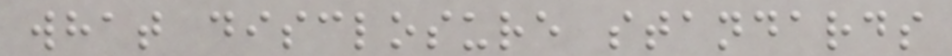what disclosure standards
